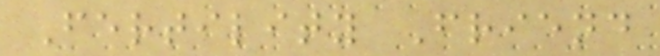Fertility Friend
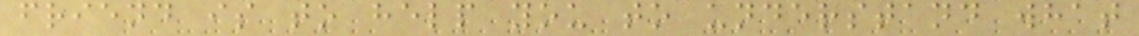friend is to help you to understand what
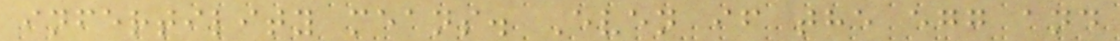infertility means. Even if the egg and
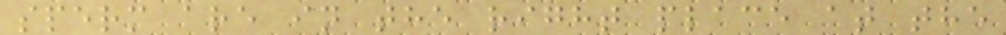sperm are in the right place at the
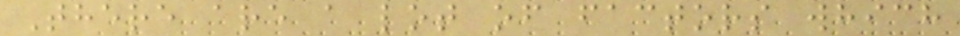There are a lot of factors which
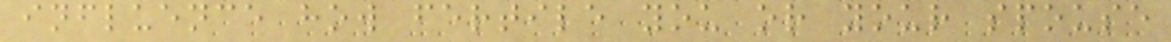influence how fertile you or your spouse
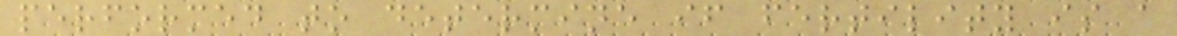performed to determine if fertility is a
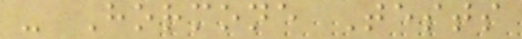- Hormone Tests
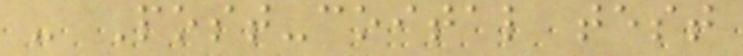- Post-coital test
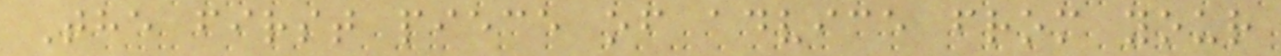The first piece of advice from your
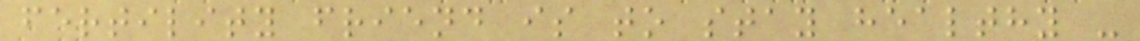fertility friend is to stay healthy -
